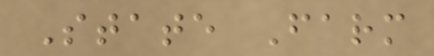State Farm
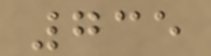735
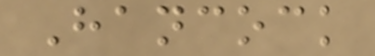Hancock
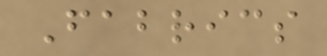Fabrics
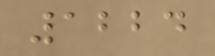1224
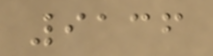9136
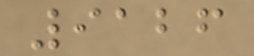9126
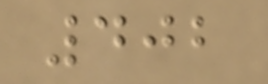402
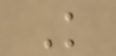K
